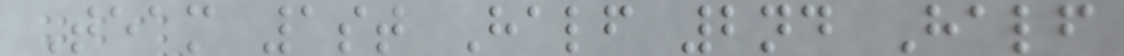Team 1st Half 2nd Half
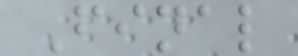Final
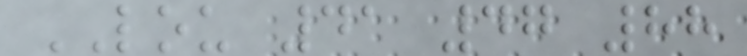LOU 41 47 88
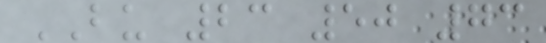BU 23 50 73
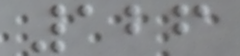126
